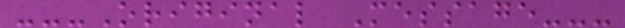---Original Message---
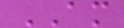AM
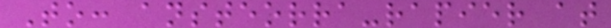To: ansteorra-rapier at
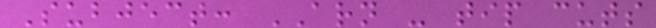Subject: ARN - tip cuts
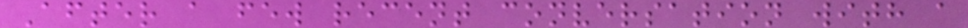After a few recent conversation with a
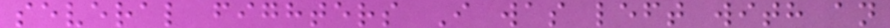several fighters I was left with an
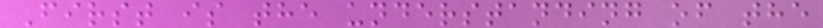First is the understanding of the
